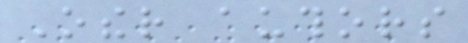Other authors
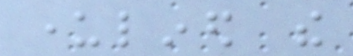underlined the
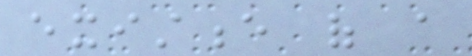existence of a
